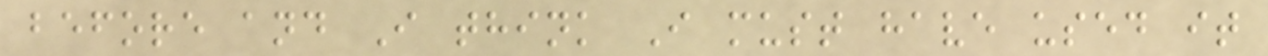before and I think I must have used it
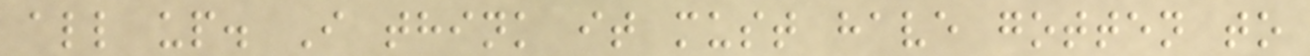all up. I think it must have gotten to
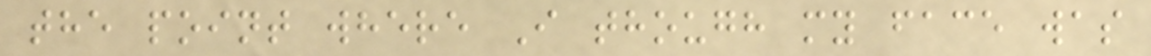the point where I though my face was
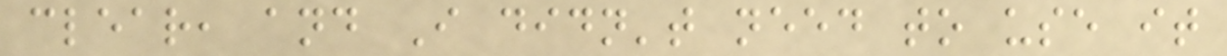clear, and I didn't need to use it
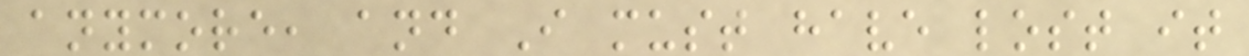anymore, and I must have lost it
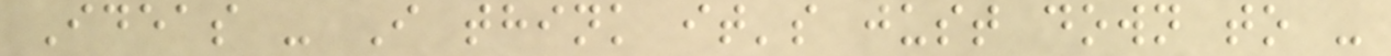Ideas - I think it's just down to -
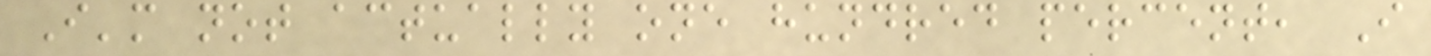I'm not actually one hundred percent, I
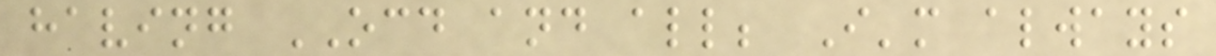having OCD and all; I'm always
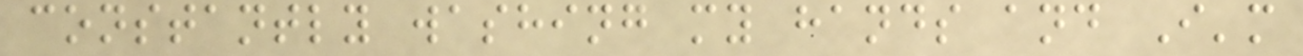constantly washing my hands and I'm
